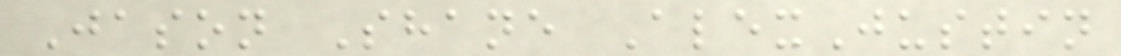Jason Shane AlexJustin
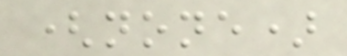(none)
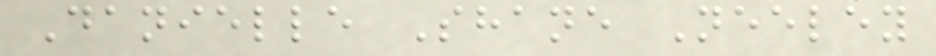Danielle Shane Neeley
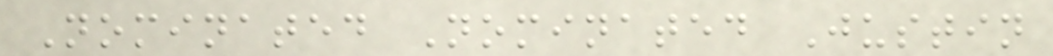Nominated Nominated Justin
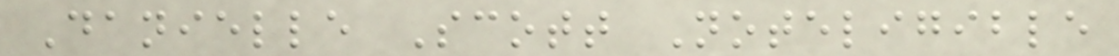Danielle Scott Noteligible
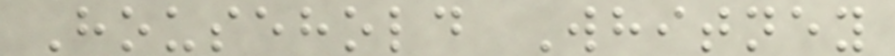Household Whitney
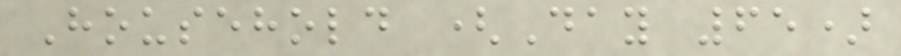Household (Day 65)
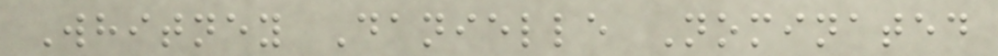Whitney Danielle Nominated
